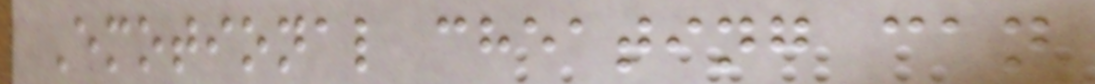Emotional cheating can
